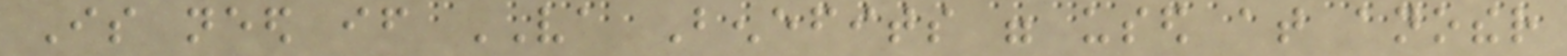Is need if VA Benefits were used at another
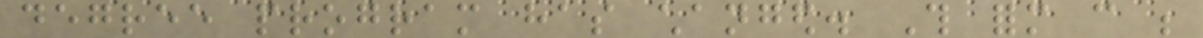degree program has changed. This form can be
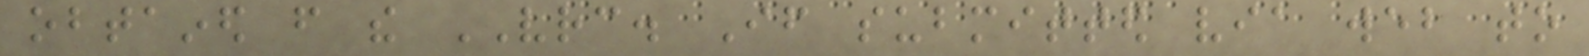obtained from the VRC. If submitted via web to
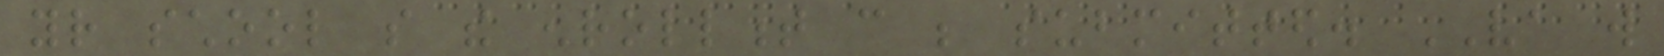your school so the enrollment can be submitted. VA will
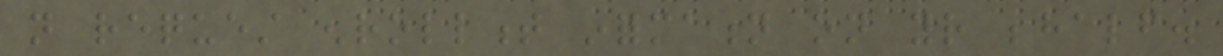not request enrollment information on your behalf.
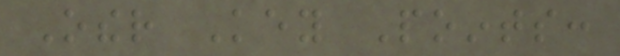Other Key Points:
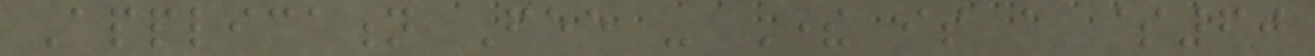Application Fee - There is a $60
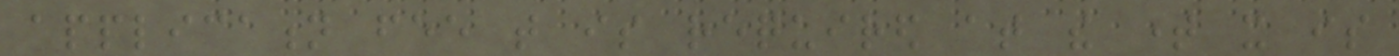application fee that is required at the time it is
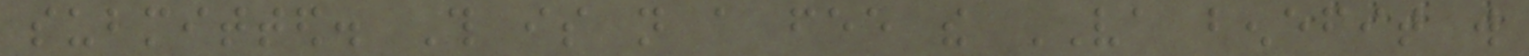submitted. This is not a fee the VA benefit will
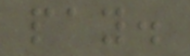pay.
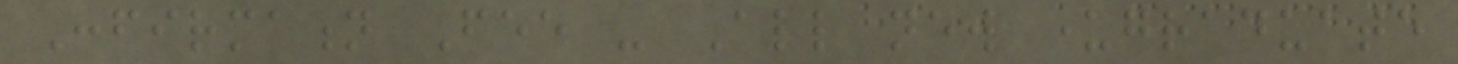Confirmation Fee - All new undergraduate
